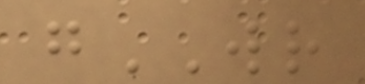gWR
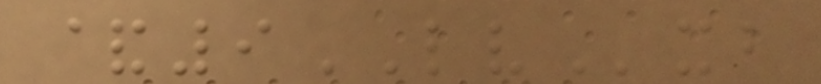&9LVxb
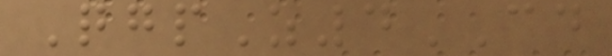QgpZ4CD
